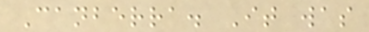Canberra. It was
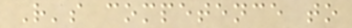R's competence to
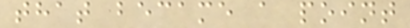that became a point
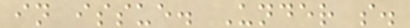in issue. Under s.
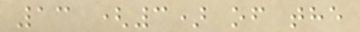13 (3) of the
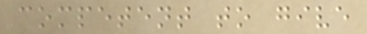competent to give
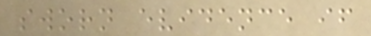sworn evidence if
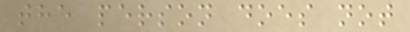the person does not
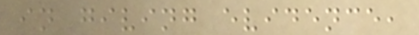in giving evidence,
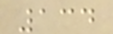134
